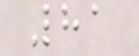81
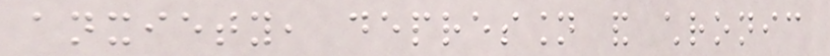anxiety, depression and chronic
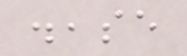disease
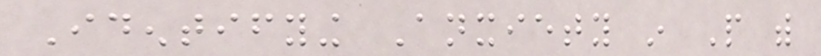Identifying Anxiety in People with
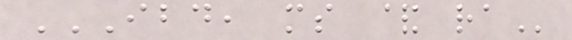IBD, MS & RA
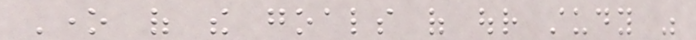One of the goals of our study was
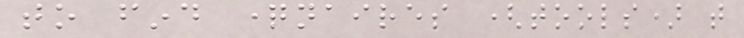to find questionnaires (tools) that
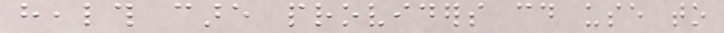health care providers could use to
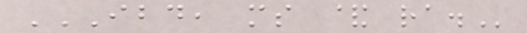IBD, MS & RA.
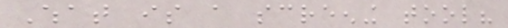What is a screening tool?
